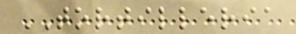TORTILLERIA
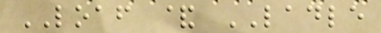LOAF & LADLE
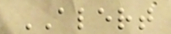ALERT
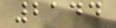2144
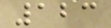123
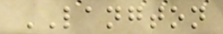LANGTON
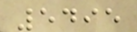5495
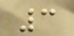3
